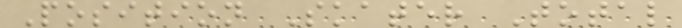Position Skater Total
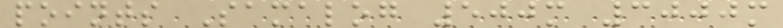points Samalog 500m 3000m
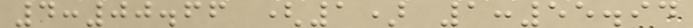4:00.66 (1) 1:55.94
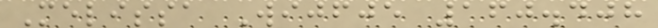Melissa Wijfje 160.408
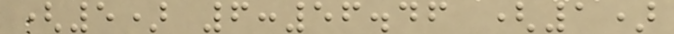(5) 6:56.46 (1)
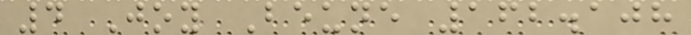4 Joy Beune 162.108
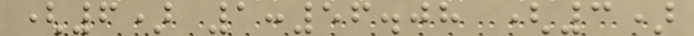(6) 1:56.08 (3)
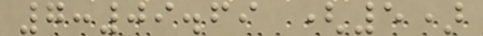7:09.69 (5)
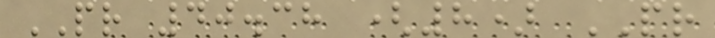PR 40.38 (8) PR
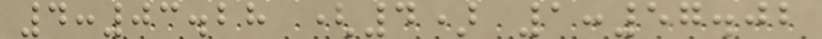4:03.28 (4) 1:57.02
